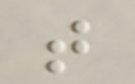that
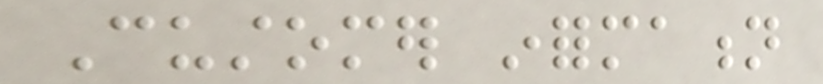Customer information
